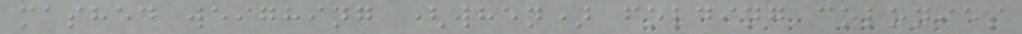mashed weighing (when) folding colonies
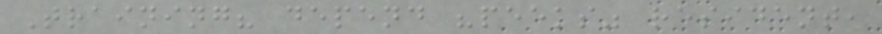Training? depend "peeks" resident,
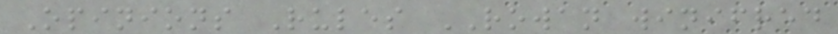Opinions Rules ROWAN winifred
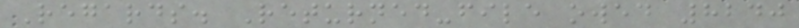Regards. Returned-file owed 8240
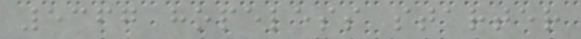5367 hopeless starter
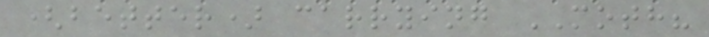(better) carrying MOTH?
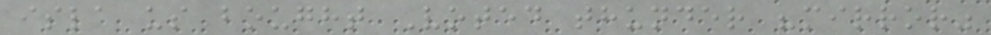isla us bought Voted thunder "mirror"
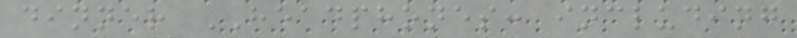dinner HEADPHONES: including
